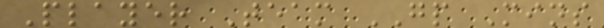Player Team GP Mins
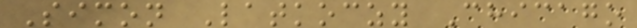Simon Latkoczy Chicago
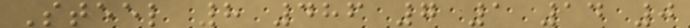Steel 8 486 7 1 14 0
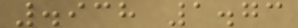.938 1.73
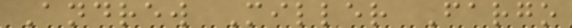Andrew Miller Fargo
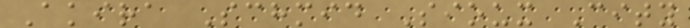Akira Schmid Sioux City
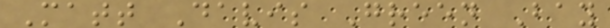Matt Davis Green Bay
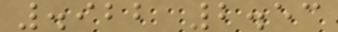.922 2.53
